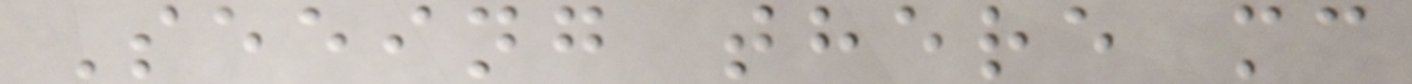Seeing there mc
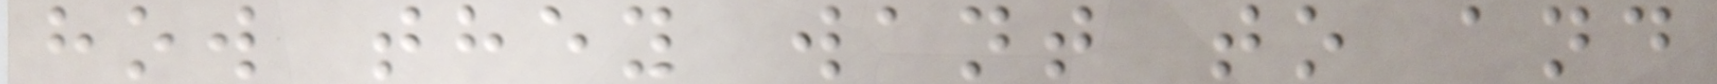how they want to and
